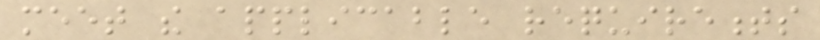meet the applicable requirements
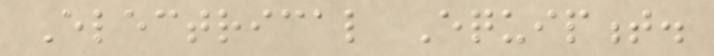Electrical Equipment.
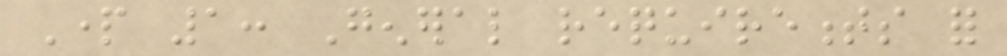Part 1: General requirements for
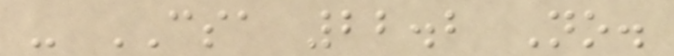- CSA 22.2 No.
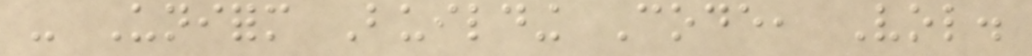- Uniform Building Code, Vol.
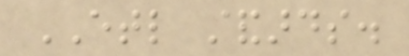ETL standards.
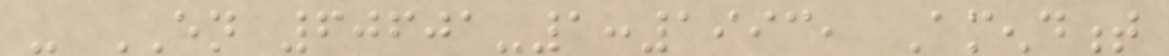- EN 60601-1:1993, Amendment
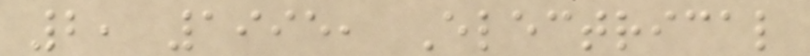2, 1995, Electrical
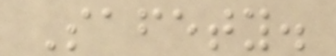Safety.
